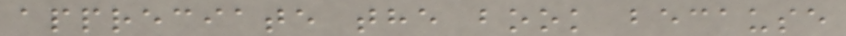appreciate the book because
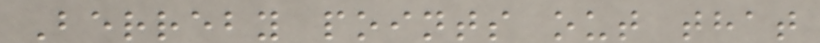Berreby points out that
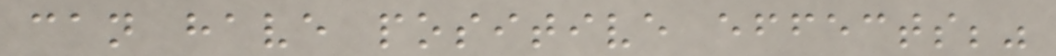can have positive effects;"
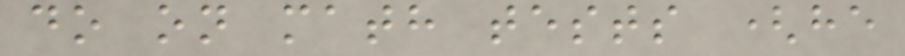do on math tests (he
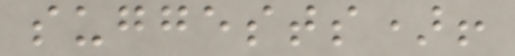suggests)!
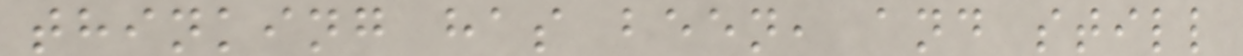thinking has been, and still
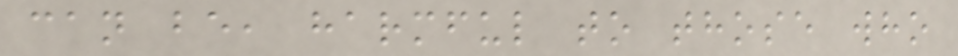can be, harmful to those who
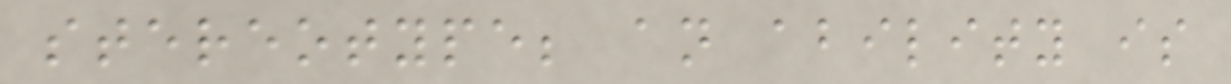stereotype; an ability is
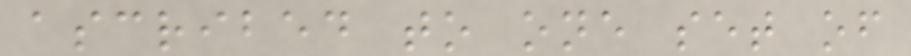ascribed to one set of
